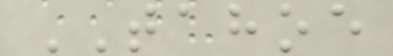TAHOE
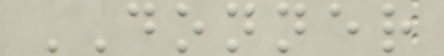DONNER
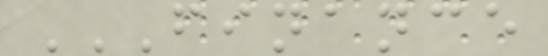FINANCE
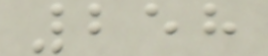258
